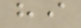hi
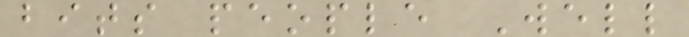bits people Well
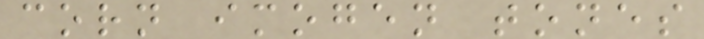corn imogen tones
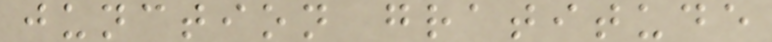junction gratitude
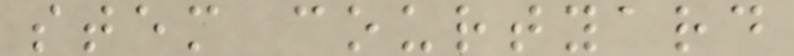stem courtyard
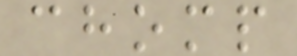chomp
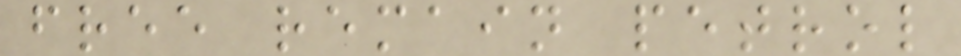free remain petrol
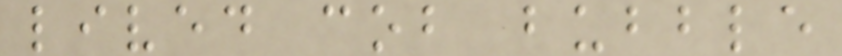lived cob bubble
